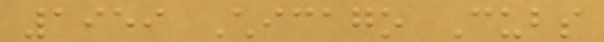1959 Chicago Cubs
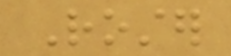Roster
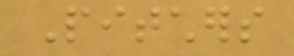Pitchers
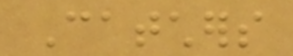Catchers
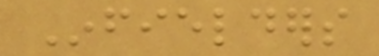Infielders
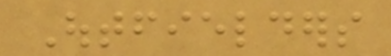Outfielders
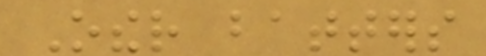Other batters
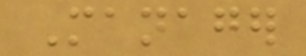Manager
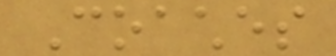Coaches
